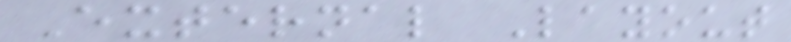External Layout
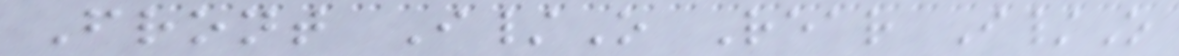Front I/O Rear I/O
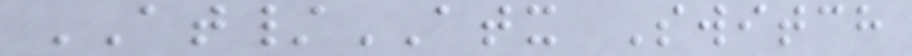AT/ATX Switch
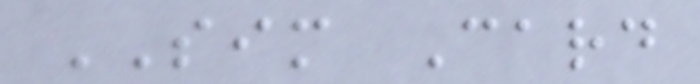SIM Card
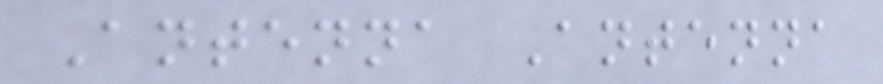Antenna Antenna
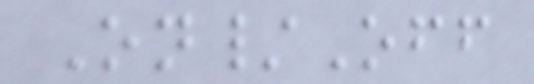On/Off
